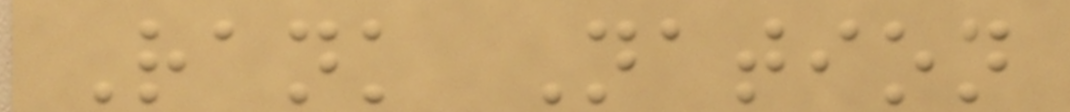Rank Nation
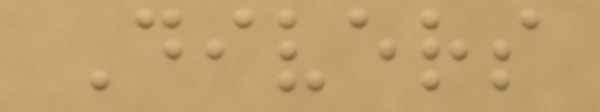Divers
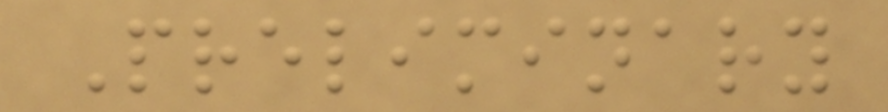Preliminary
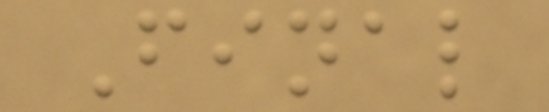Final
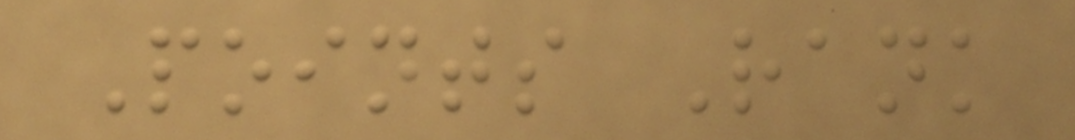Points Rank
